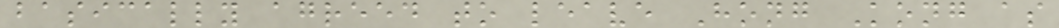basically agreed to leave Hong Kong as
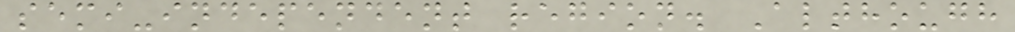semi-independent region. Although
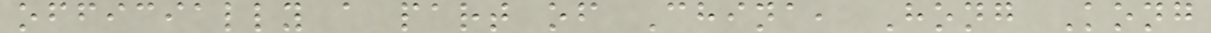officially a part of China, Hong Kong
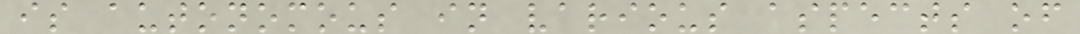is autonomous in various aspects of
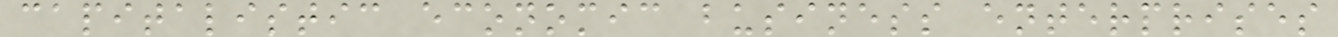capitalistic economic business enterprises
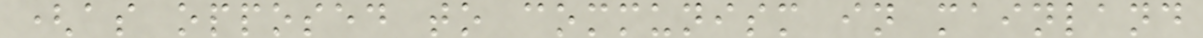(as opposed to communism in mainland
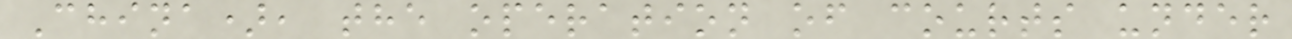China), the operation of courts under
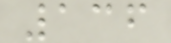136
